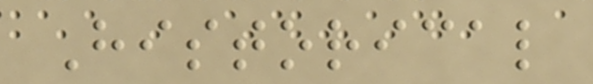Historical
